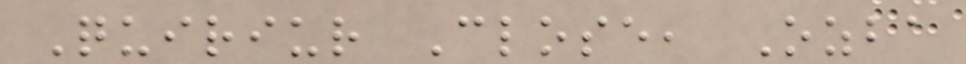Quiriur Close, Ozba
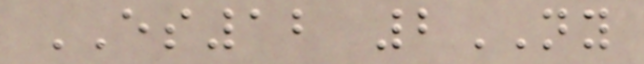ES12 2NY
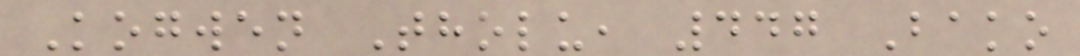Kogwen Tholu, 447 Bako
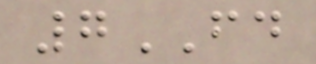7FD
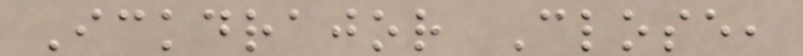Ickdrajor Close,
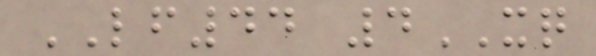LF44 4XQ
